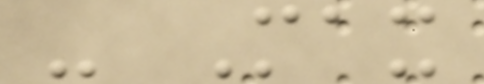- Max
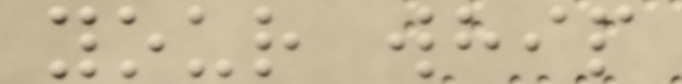your whip
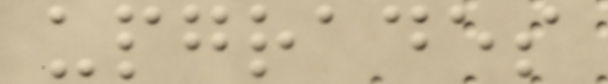upgrades
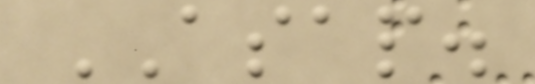ASAP.
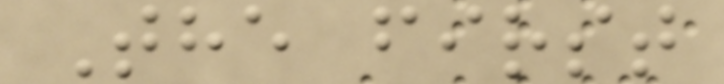The first
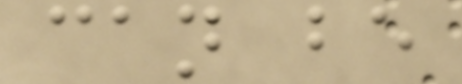can be
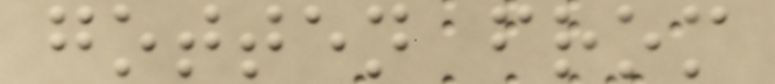gotten from
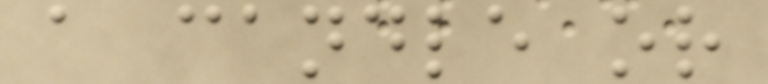a candle or
